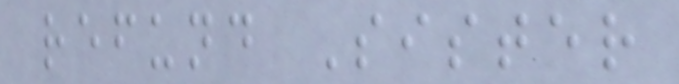refund Sister
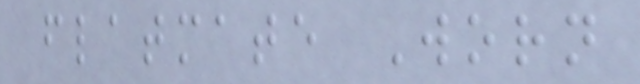flatmate Worn
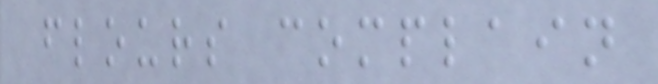flours complain
